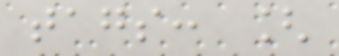tags: [
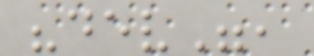"dev",
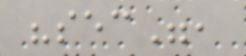"sec",
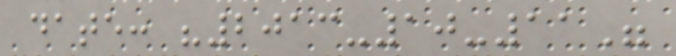date: "2013-10-11"
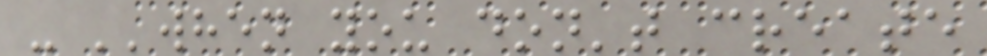- ''when you don't create
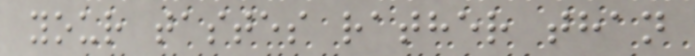your tastes rather than
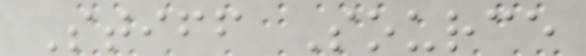Stiff Source
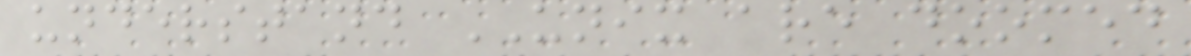understand UNIX are doomed
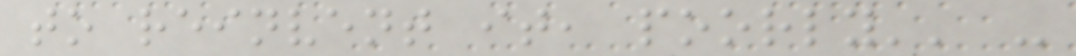to reinvent it, poorly'' -
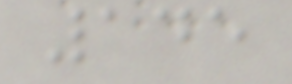145
